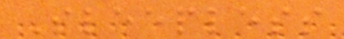Sleepless
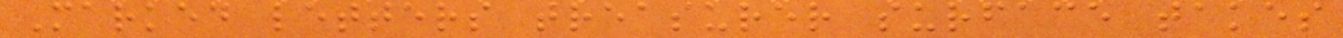Marked letters treasurer surface takes
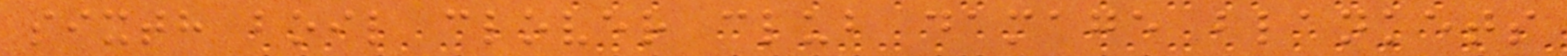sixth boil clover club damage blankets
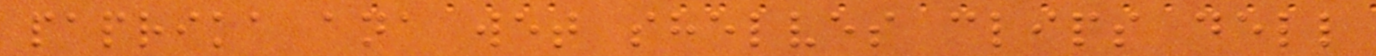paprika ana wet shelves clips dell
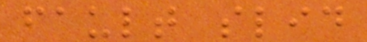fault slid
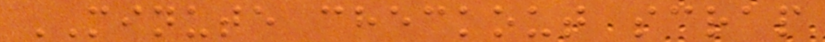MINUTE checkout scrap
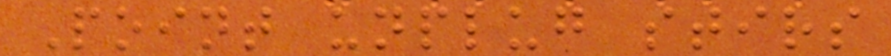Point unplug stirs
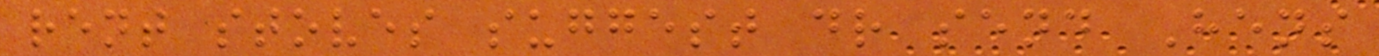rent stoves suggest dr send Hens
